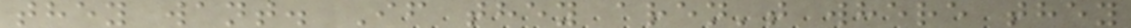they want. If they aren't where they
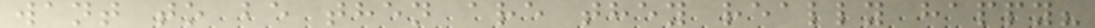want to be then are they really happy?
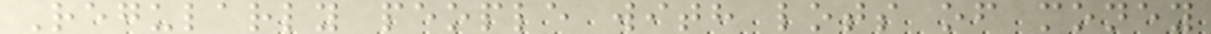Regularly people with lots of money
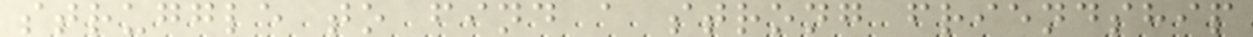struggle to find a strong friendship
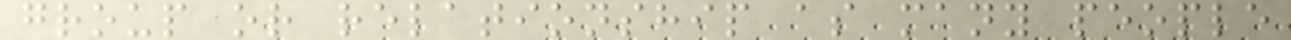group or relationship as many people
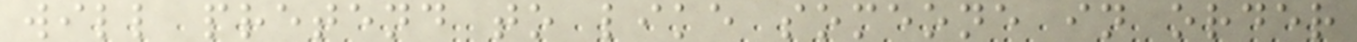will pretend to like someone in order
